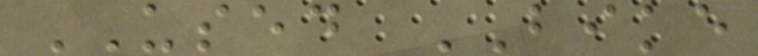USED BIKE
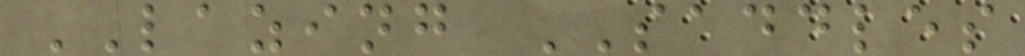LAZING SADDLES
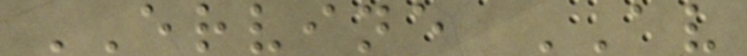ERVINE AV
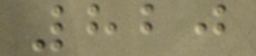820
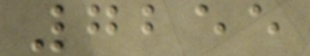7255
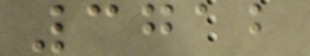3712
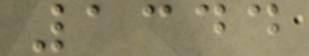1344
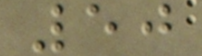50
